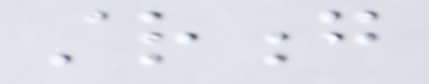strong
